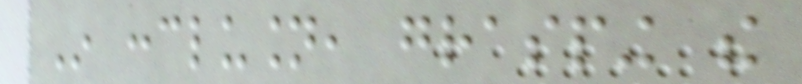In conclusion, grasping the
